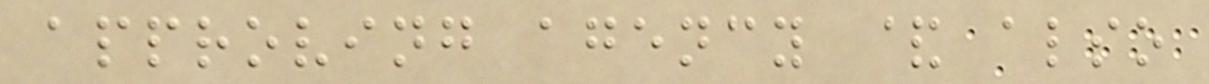approving agency & also
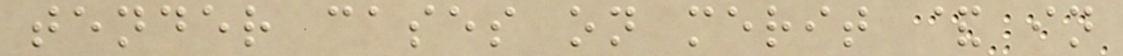tender cases on merit & in
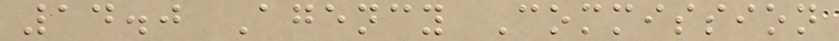14.0 Agency Commission
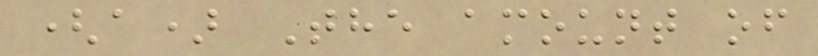(a) The amount of
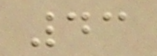43
